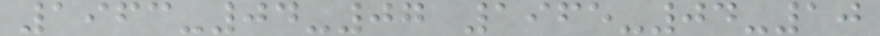1963-04-07 1965-04-10
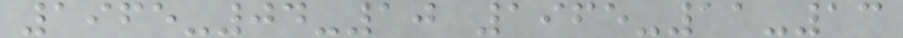1965-04-10 1965-11-13
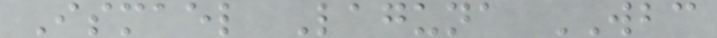Ismael Laguna WBC
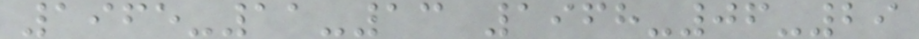1965-11-13 1968-06-29
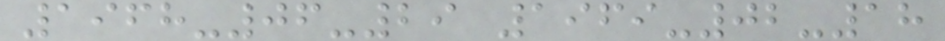1968-06-29 1969-02-18
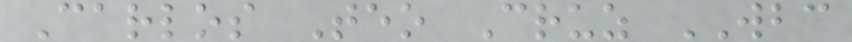Carlos Teo Cruz WBC
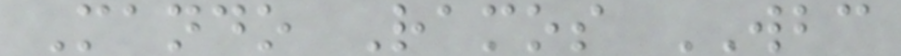Mando Ramos WBC
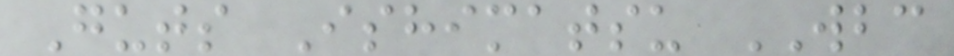Guts Ishimatsu WBC
